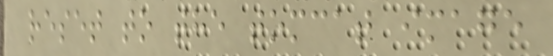reset to the tomcat image
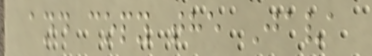and copy the Java
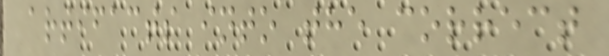artifacts into the correct
